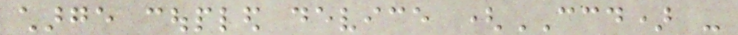charge coupled device (CCD) -
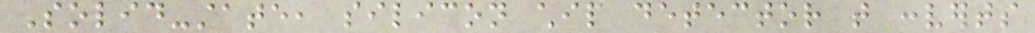Solid-state, silicon chip detector that converts
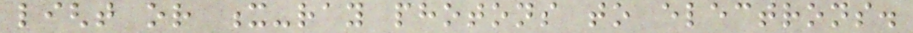light or x-ray photons to electrons.
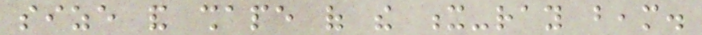size and shape of the x-ray beam.
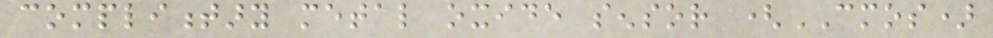complimentary metal oxide sensor (CMOS)
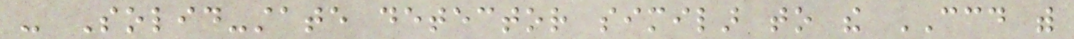- Solid-state detector similar to the CCD with
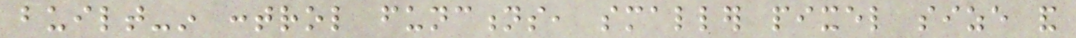built-in control functions, smaller pixel size and
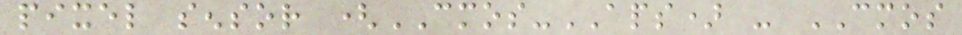pixel sensor (CMOS-APS) - CMOS
